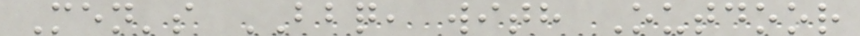Men's BBQ, with Outdoor
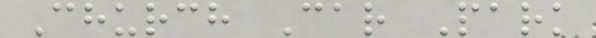Church Car Park
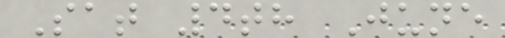Sat 4th June
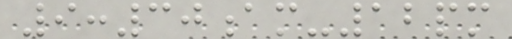9:30am-12pm
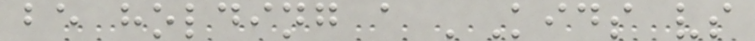be holding a 'Kids vs
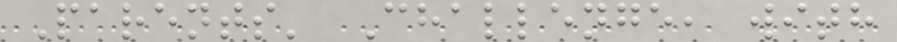Parents' Challenge, with
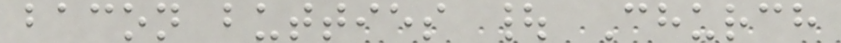bacon butties | Church
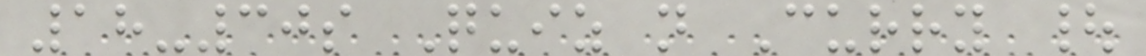18-30s Quiz n Curry |
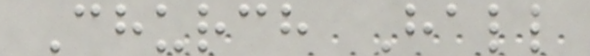Church Hall
